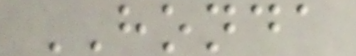HONDA
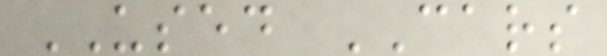USED CARS
